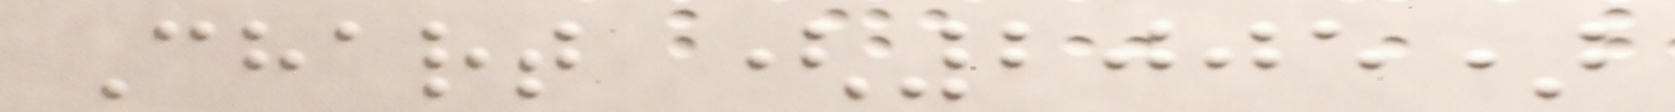Chart (2005)
